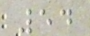54
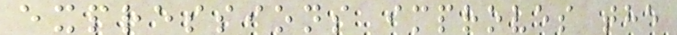expressions improves the
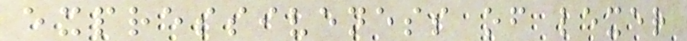expressiveness of lexer
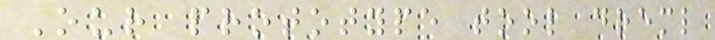Our prototype tool dreml
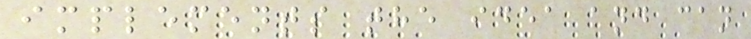implements the idea and can
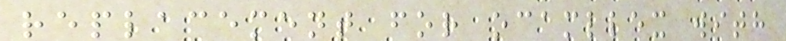replacement for ocamllex with
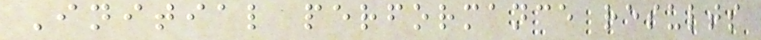Initial performance results
